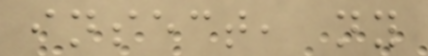insect, ny
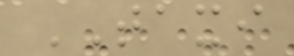TAXI
